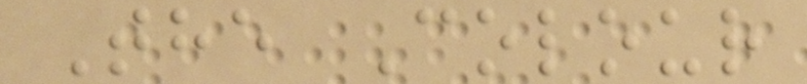The Colour
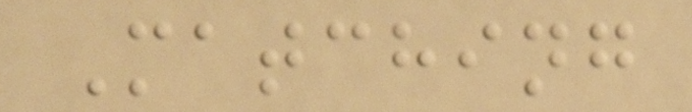Matching
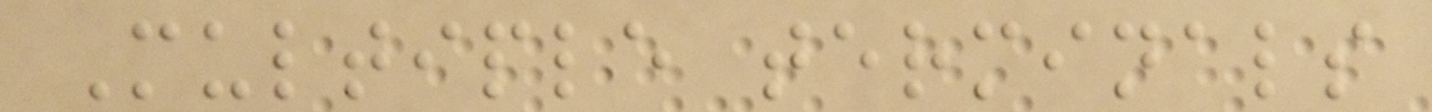Multiple terminals
